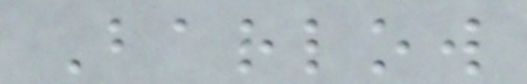Barlow
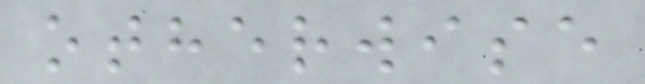otherwise
